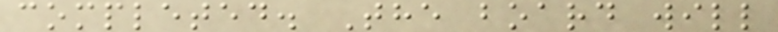completed. The board will
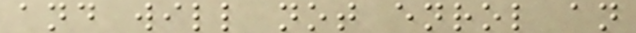and will not enrol an
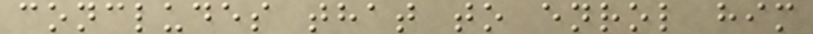concludes that to enrol him
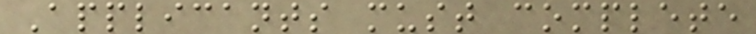Applicants must complete
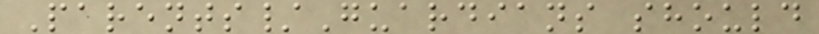Parents/Guardians should
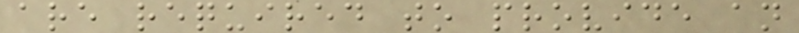are required to provide an
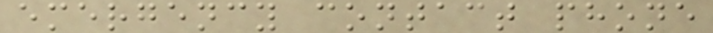emergency contact phone
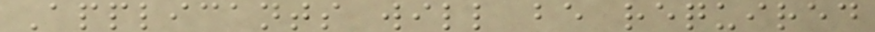Applicants will be required
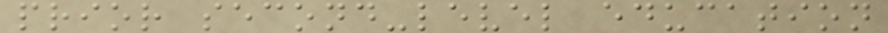prior second-level education
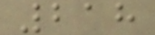218
